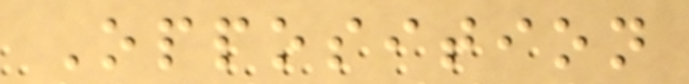Opposition
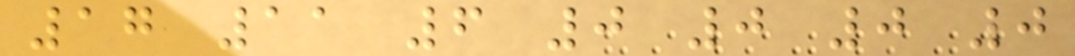17 11 6 0 0 0 0
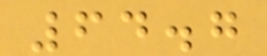64.7
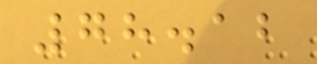78.12
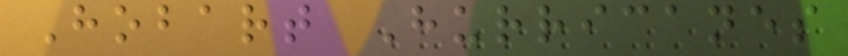Hobart Hurricanes
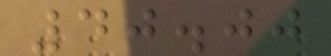40.00
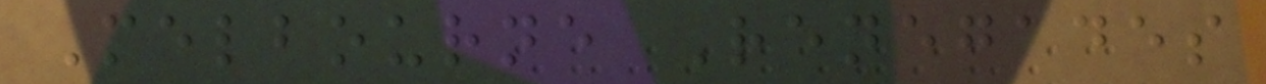Melbourne Renegades
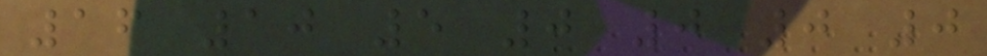16 10 5 0 0 0 0
